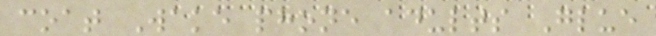coat Wake phone adults Glue
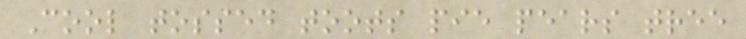Cool tossed toots pie pears tree
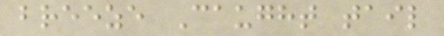breeze Caught tail
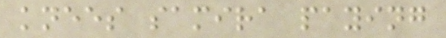knees samira paying
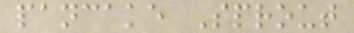pancake Sprout
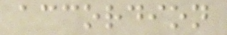accordion
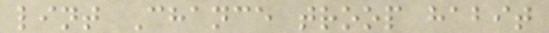lint Chance troop habit
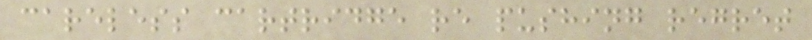careless cartridge re pushing regret
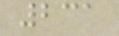231
